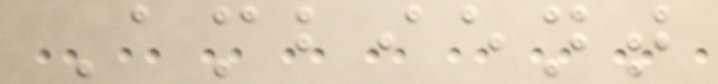Ambient
